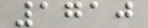1710
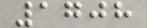1708
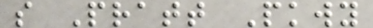s Pratt Pkwy
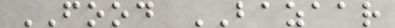FOOD BAZAAR
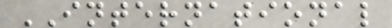INTERNATIONAL
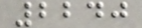2240
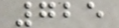725
